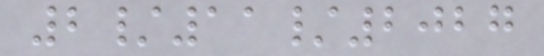2/11/2027
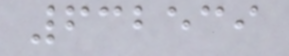632539
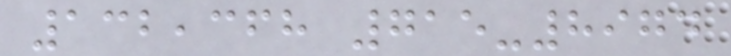132,368 715-8974
